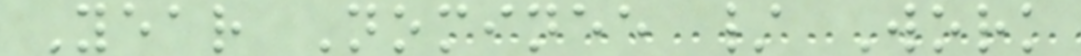Year Nominee / Work
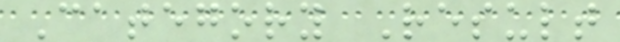Category Result
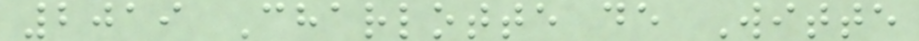2019 Charlotte de Witte
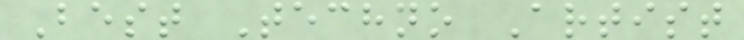Best Techno Artist
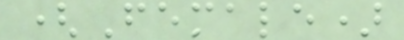(Female)
